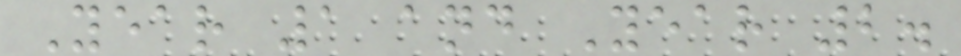Year 1 and Year 2.
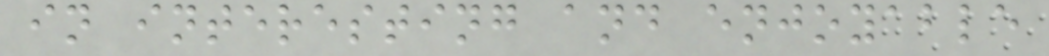in interesting and enjoyable
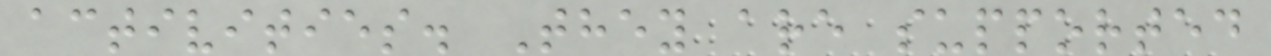activities. They are supported
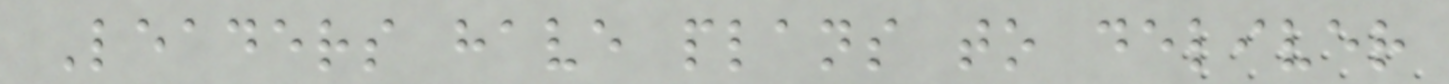Leaders have plans to deliver
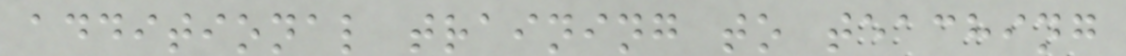additional training to teaching
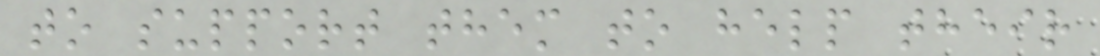to support them to help their
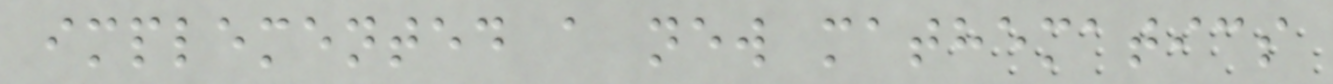implemented a new mathematics
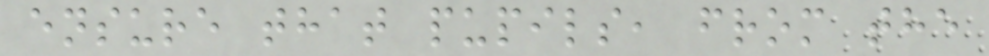ensure that pupils, from the
